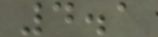4.1
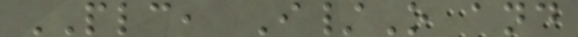PLC, I/O and
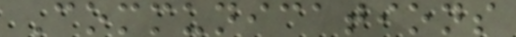Communications
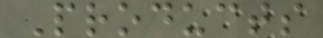Products
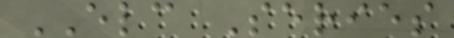ELC Series
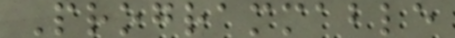Programmable
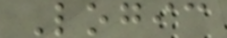Logic
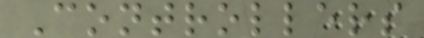Controllers
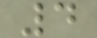4
